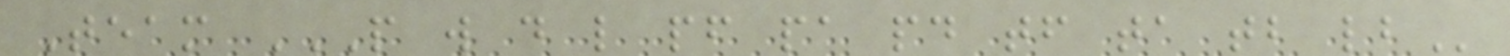Team P W D L PF PA PD TF TA TB LB
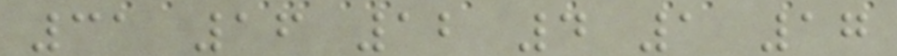31 16 12 4 1 17
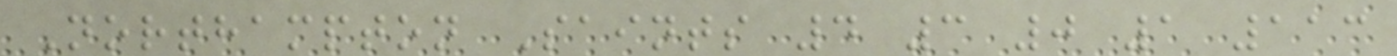Northampton Saints 4 3 0 1 113
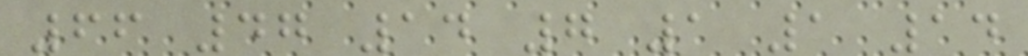66 47 14 7 1 1 14
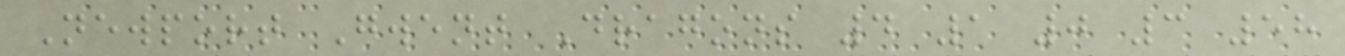Newport Gwent Dragons 4 1 0 3 58
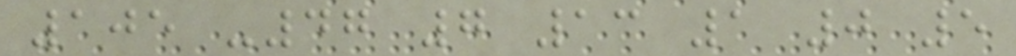105 -47 7 13 1 0 5
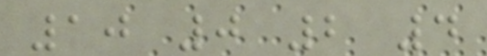10 0 2 4
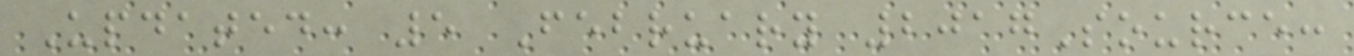Updated: 5 February 2017Source:
